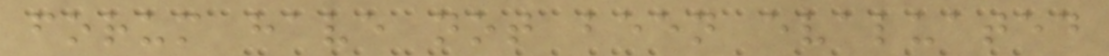forum have not been evaluated
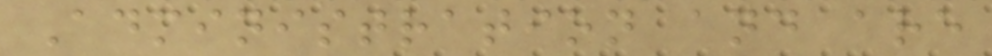Administration and are
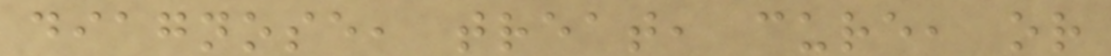diagnose, treat, cure, or
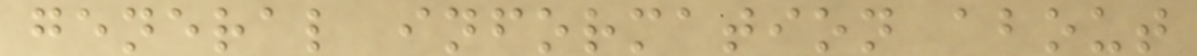general information about
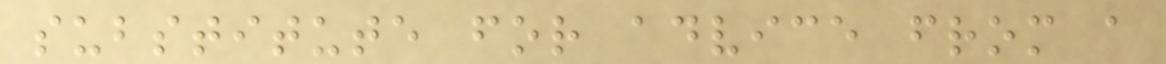substitute for advice from a
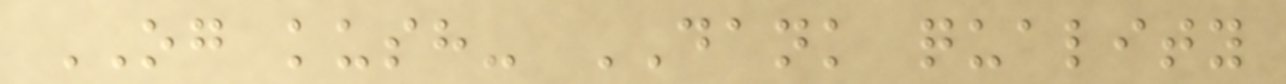OG kush- DANK quality
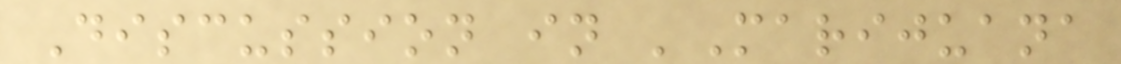Discussion in 'Marijuana
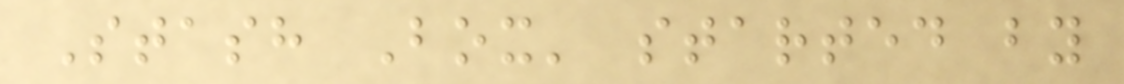Stash Box' started by
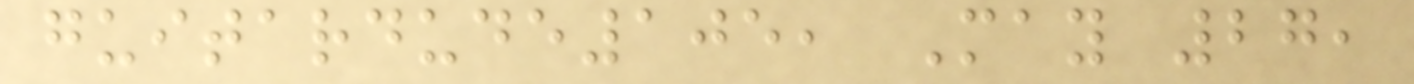guitardude105, May 27,
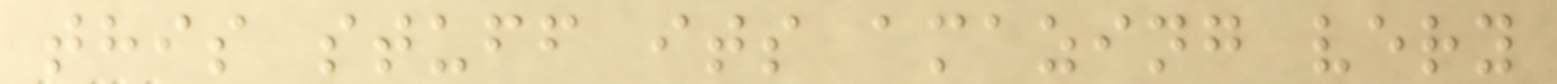this stuff its amazing very
